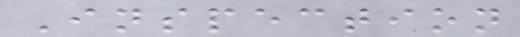Inspection
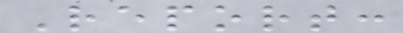Report:
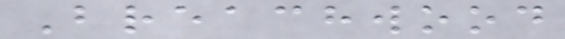Breachwood
